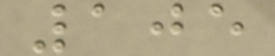105
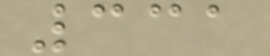331
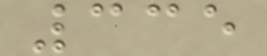335
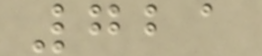721
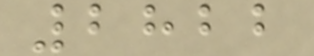2822
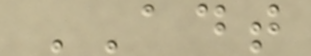ADT
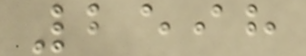2598
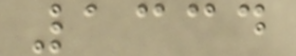1334
